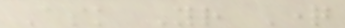Ask Your Question
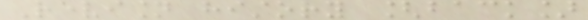Revision history [back]
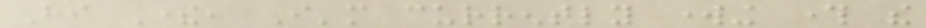Hi There, I'm currently working through the
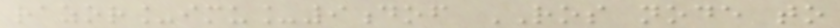razor_imu_9dof ROS node to
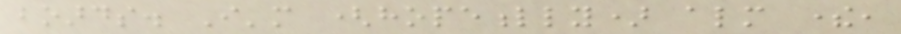boards. I'm (hopefully) almost there,
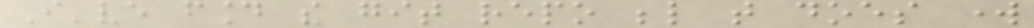I've found the git repo below that does work
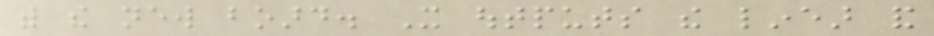with the new board. It outputs the linear and
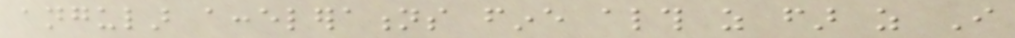angular accelerations fine although as far as I
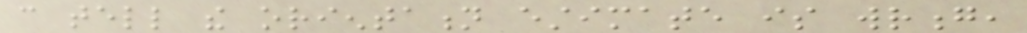can tell the orientation estimate is wrong,
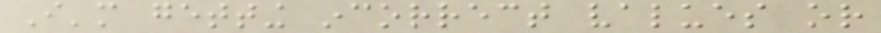I'm getting incorrect values or
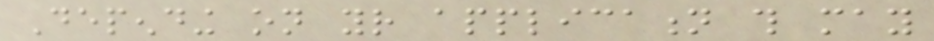Depending on your application this may
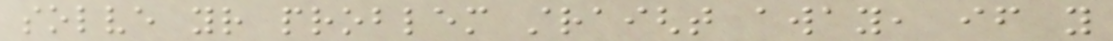solve your problem straight away, if you
